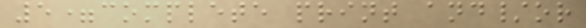5=complete print and/or
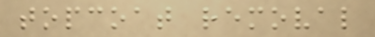topcoat removal
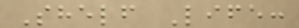Shelf Life:
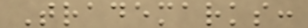Trademarks:
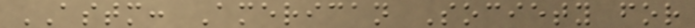ASTM: American Society for
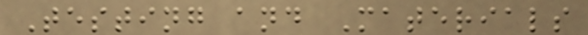Testing and Materials
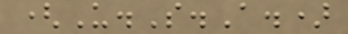(U.S.A.)
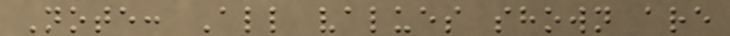Note: All values shown are
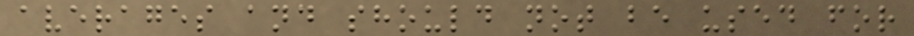averages and should not be used for
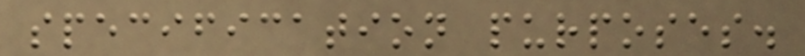specification purposes.
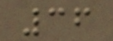36
